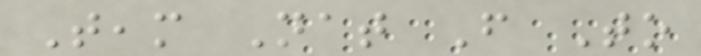Team Nat From To
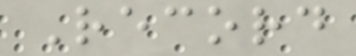Record
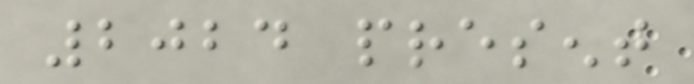2024 present
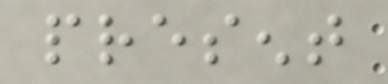present
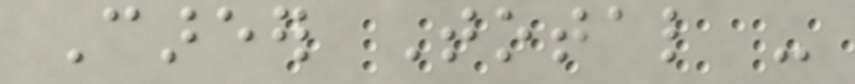Career Total -
